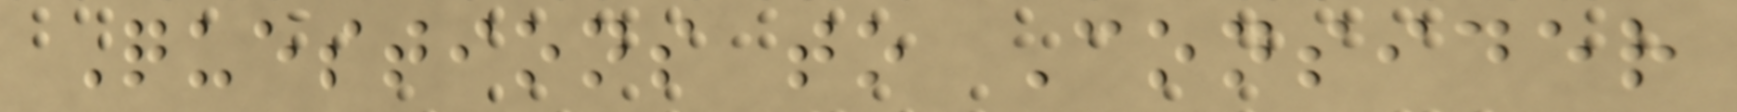Questions to Consider
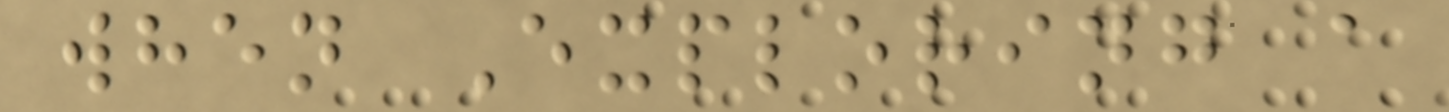when Exploring a
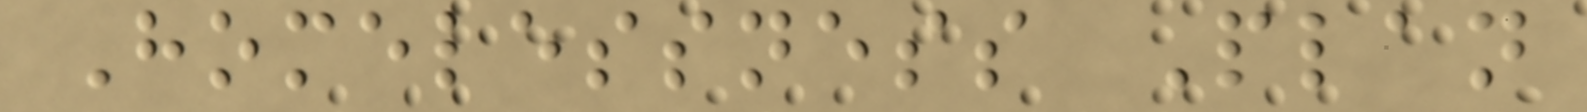Homelessness Plan
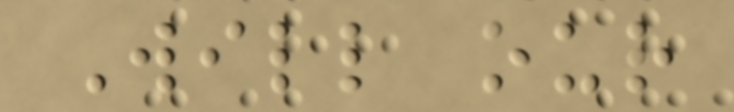Will our
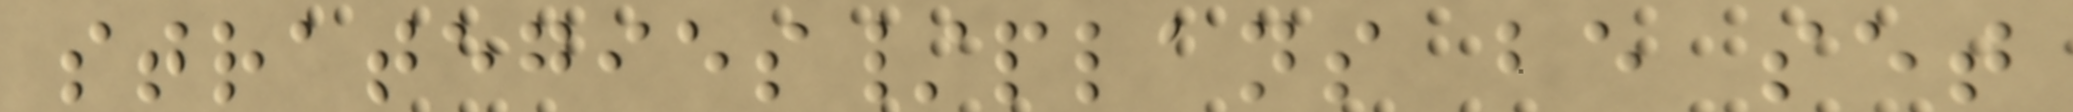strategies/plans be set
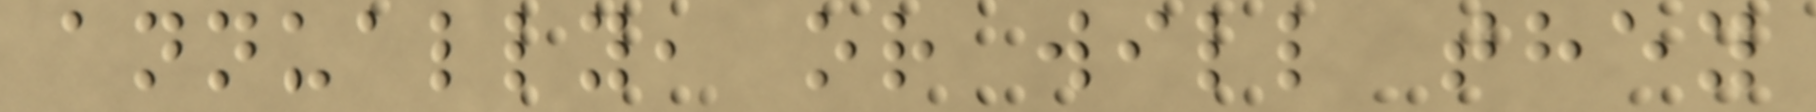annually, or will they
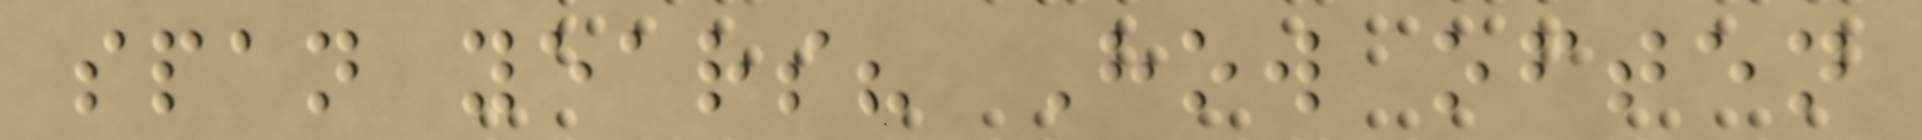span years? How often
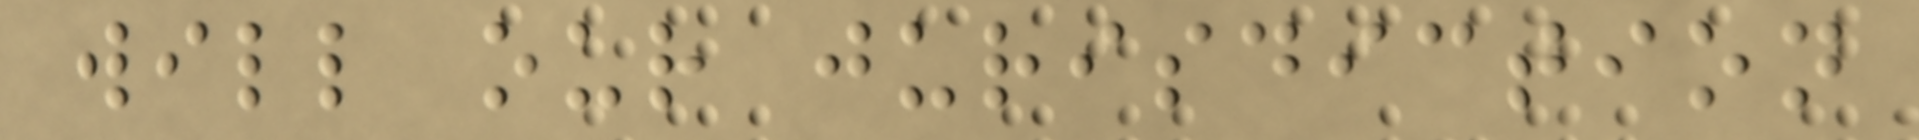will our jurisdiction
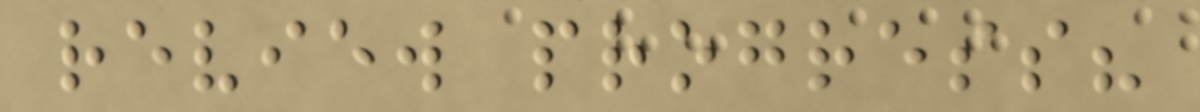review progress?
